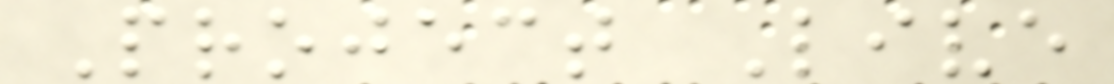Project Live
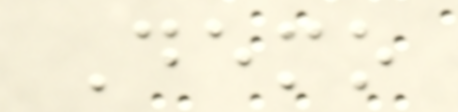Demo
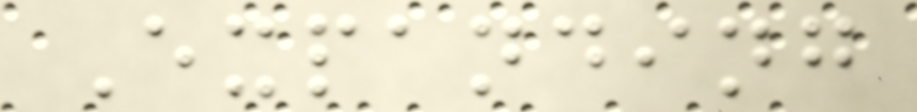Expanding
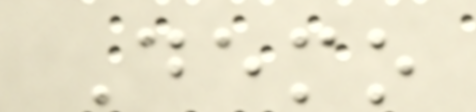Demo
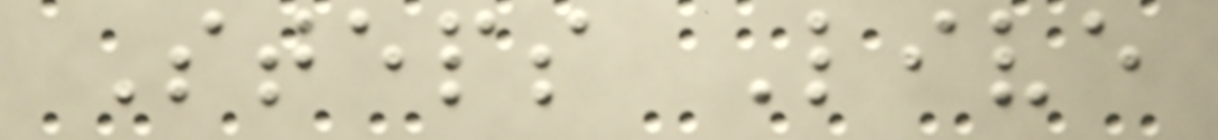Steps Live
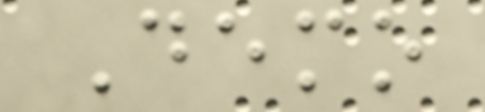Demo
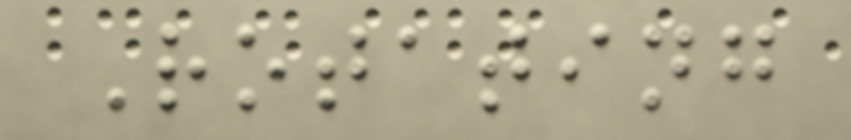Rotating
